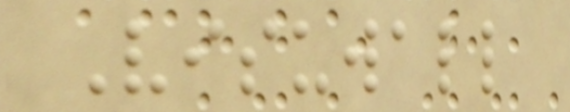Visuwall
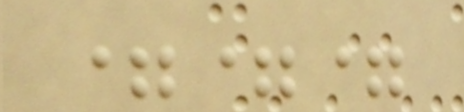===
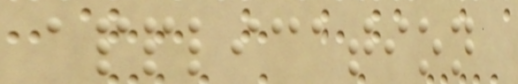application
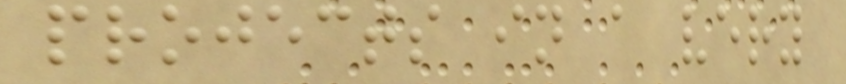projects in a very
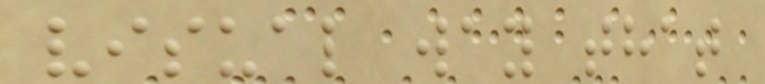visual way that
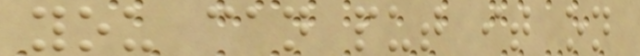you can put it on
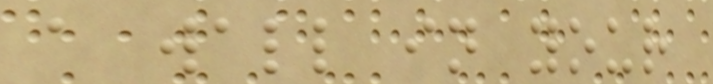a wall in your
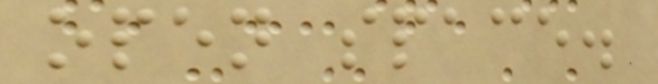open space.
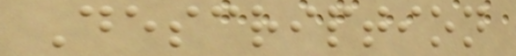Description
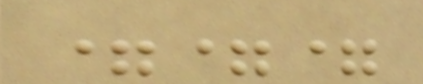===
